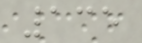135
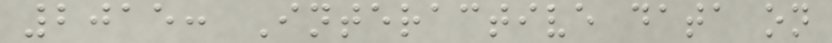2015: Interactive data on
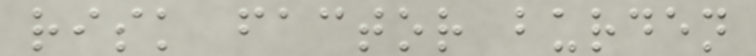risk factor burden
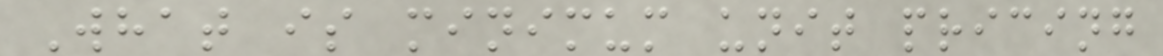What is minimum unit pricing
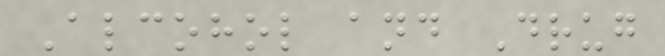Alcohol and Drug
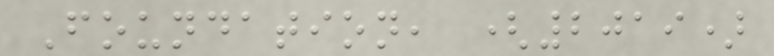Foundation, (2019)
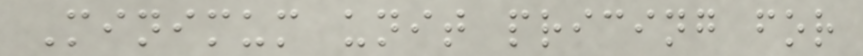Minimum unit pricing for
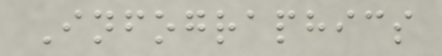Infographics
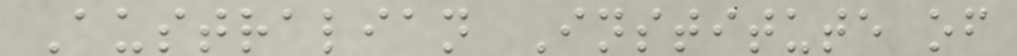Australian Institute of
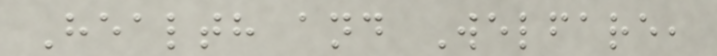Health and Welfare,
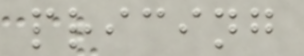pricing
